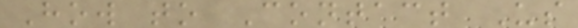How to Contact Us
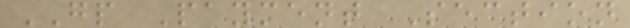GP Payment Section
